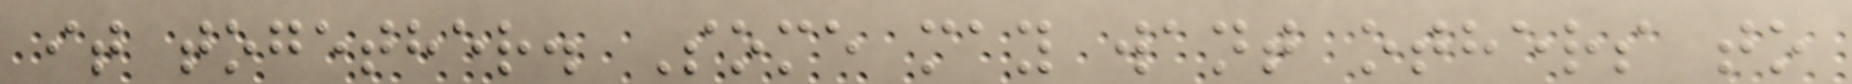it together. Some may want others to
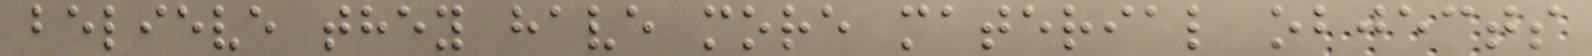believe they have more material objects
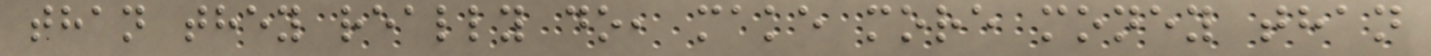than they really do, make more money than
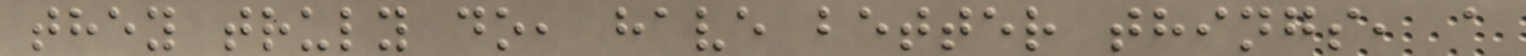they truly do, have better things, a
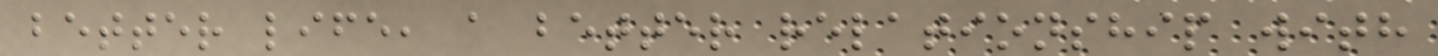better life, a better relationship with
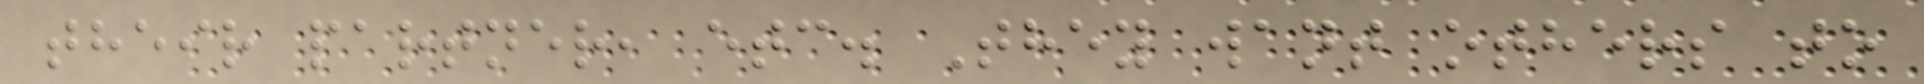their partner, etc. They want others to
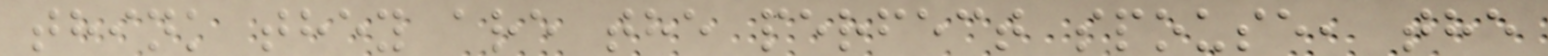think they are the perfect spouse, the
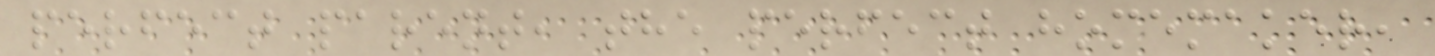perfect parent, the perfect homemaker,
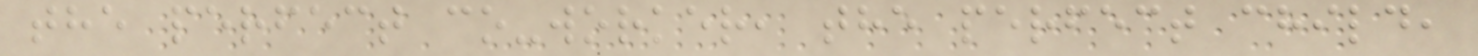the perfect co-worker, the perfect child,
